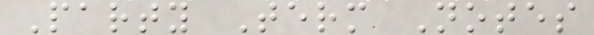Party Term Notes
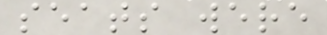seats were
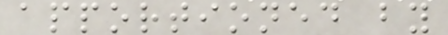apportioned by
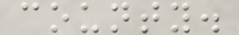county.
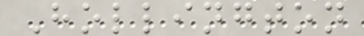Hollington
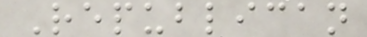Republican
